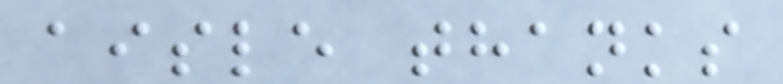aisle thanks
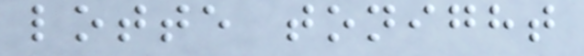lotte tonight
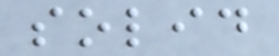solid
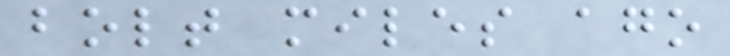bolt miles ago
